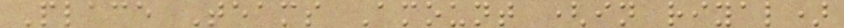Place Teams Amount (in riyal)
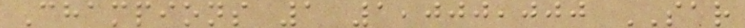Champions 1 1,000,000 SAR
